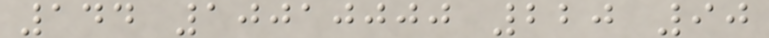144 10010000 220 90
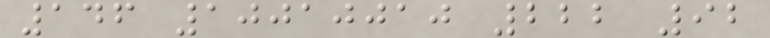146 10010010 222 92
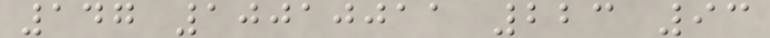147 10010011 223 93
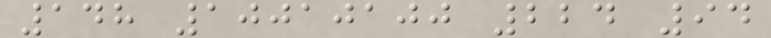148 10010100 224 94
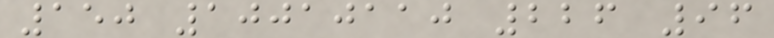150 10010110 226 96
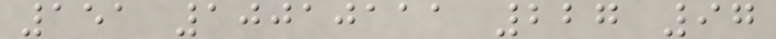151 10010111 227 97
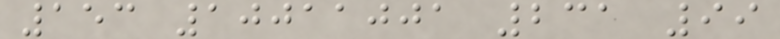153 10011001 231 99
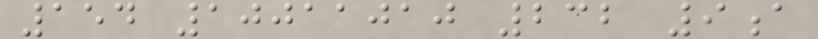154 10011010 232 9a
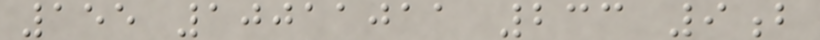155 10011011 233 9b
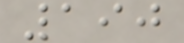190
